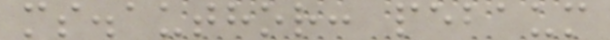ms.author: pebaum
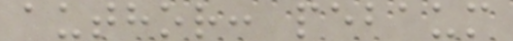author: pebaum
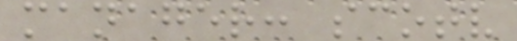manager: scotv
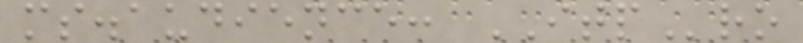ms.audience: ITPro
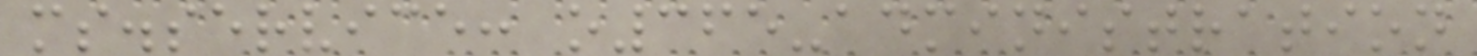ms.service: o365-administration
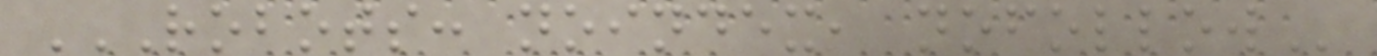ROBOTS: NOINDEX, NOFOLLOW
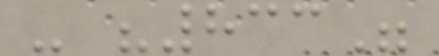- "833"
